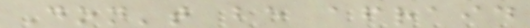Don't be afraid
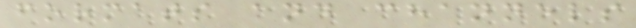formats and channels
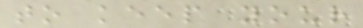to keep your
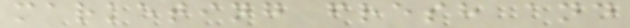marketing fresh and
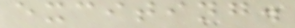exciting.
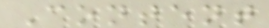Content
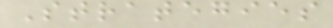Strategies
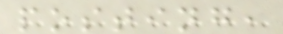posting,
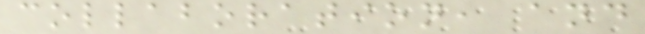collaboration, and
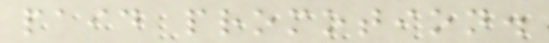paid promotion.
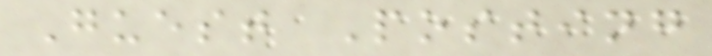Guest Posting
